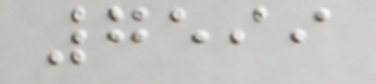7599
